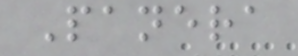Panera
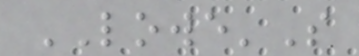LOWE'S
